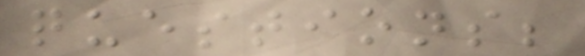questions;
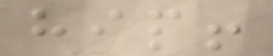hip!
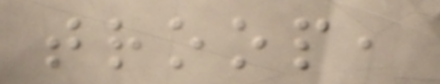troop,
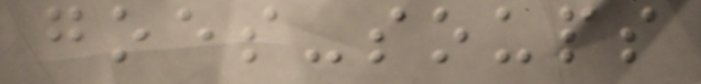goes-soups
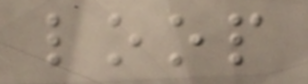loop
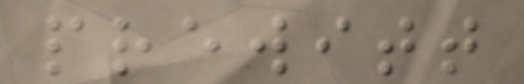prewitt
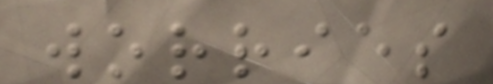worries
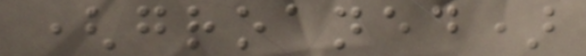(groaned)
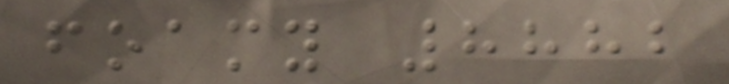foamy 8882
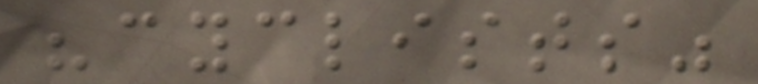"cyclists"
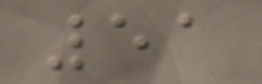51
